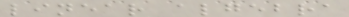linear algebra
